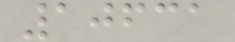10631
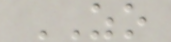ZO
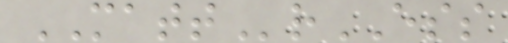MATTrESS
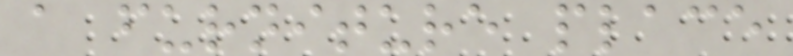a furniture place
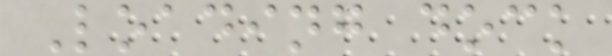Loading dock
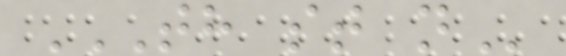TH ST N
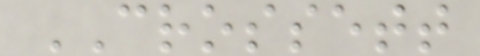CROSSETT
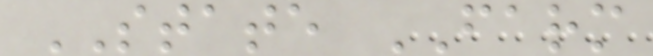STATE FARM
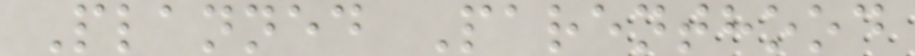Planned Parenthood
